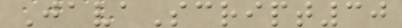JavaScript30
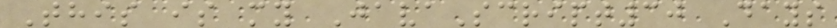This is my JavaScript30 Days
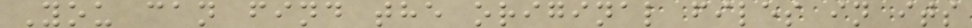You can find the original files in its
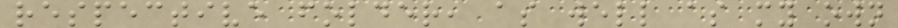respective folder, as well as my own
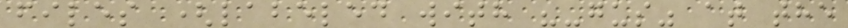files (labeled with "-gus" at the
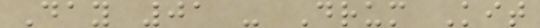Day 01 - Drum Kit
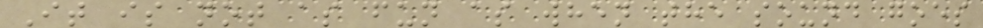It is not as fun as when the sound goes
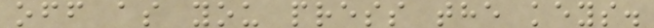off as you press the keys.
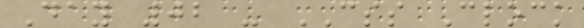Day 02 - CSS Clock
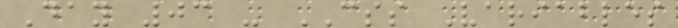Day 03 - CSS Variables
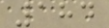184
